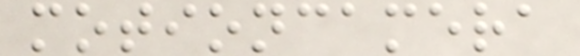motioncamera
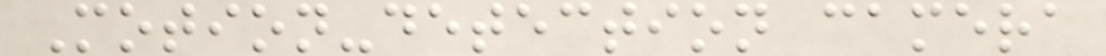Motion-detection camera
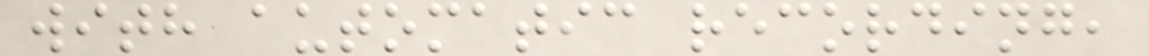with automatic recording,
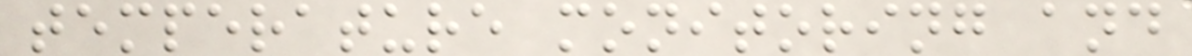temperature monitoring and
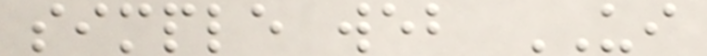simple web UI
